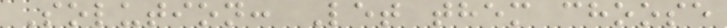Solution: Let them choose
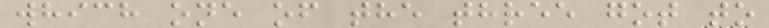which one of the three got to
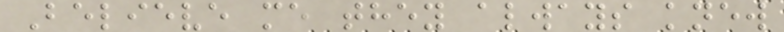Believe me they always knew
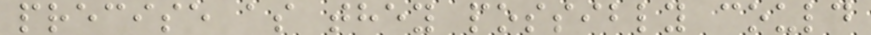precise as they possibly could
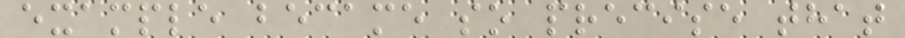example became so precise that
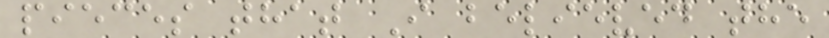pieces that I believed the
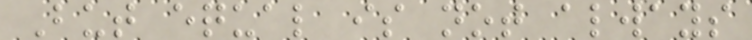But equal is not always
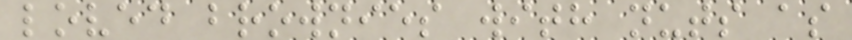loved brownies with nuts as
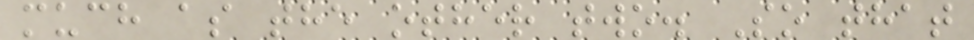much as the other two. So that
